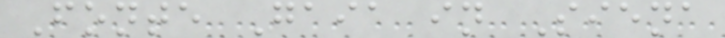Fonte Gaia in Siena
